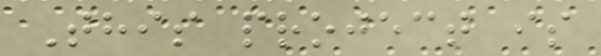This project is
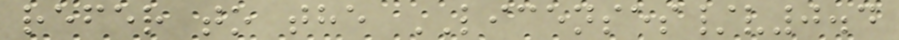refer to the LICENSES/v0.4
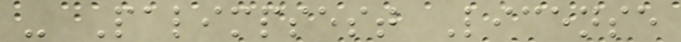- Palimpsest License
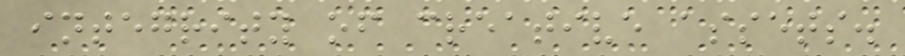integrity of creative assets.
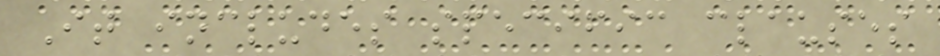It includes specific clauses
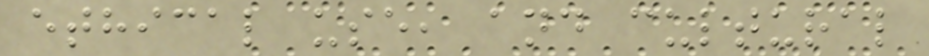ethical use, and cultural
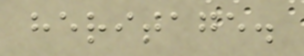heritage.
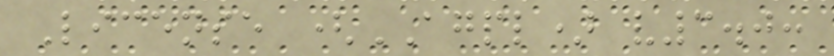License (AGPL) v3.0:
